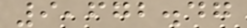9,672.47
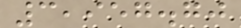3,957.70
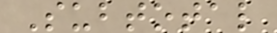Subtotal
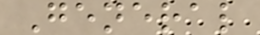General
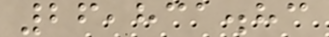26,831.83
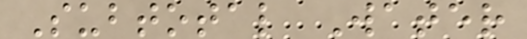Subtotal Water
